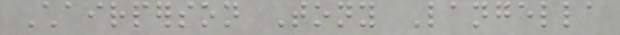Chairperson Tony Langella
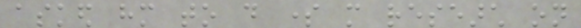asked him to do some more research on
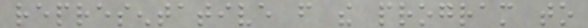representative from the program to
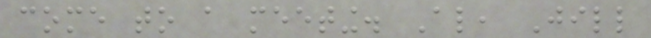come to a meeting. Also, Jill
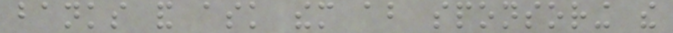banks and ask them about sponsoring the
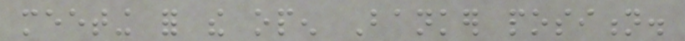meeting for the open Banker position.
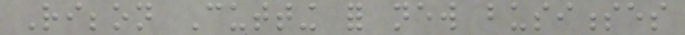Ribbon Cutting for new businesses
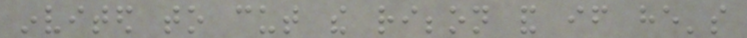invited to cut the ribbon and if he's
